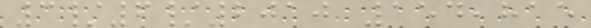3/6/2010 154,815
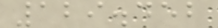129.452
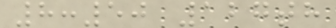8:50 127th
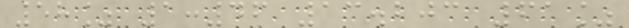58% 1:46 13.203 61%
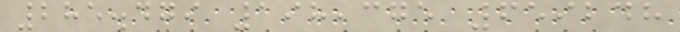285.479 198,375 659248
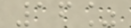16%
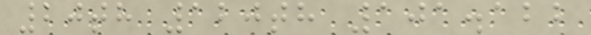20th 120th 101.122
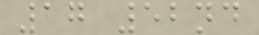17 52nd
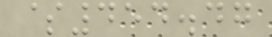$454.47
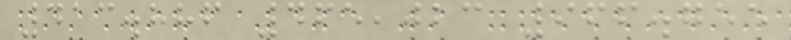413.886 465,023 966.755
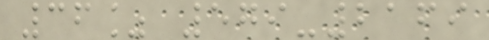36% 579-2169
